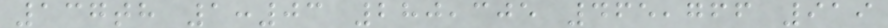137th 1:03 280,305 465,766 919
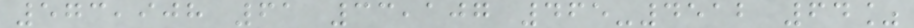573,908 61 33,107 465-4512 64%
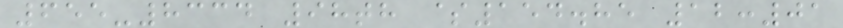655-8334 98th $154.85 12:01
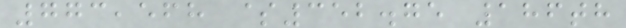773,568 $352.75 186th
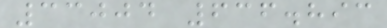33004 636.893
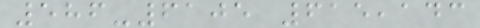586-6105 615,143
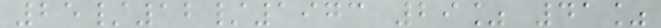25/12/1973 29% 41%
